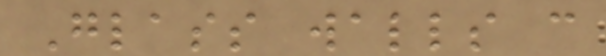Glass walls can
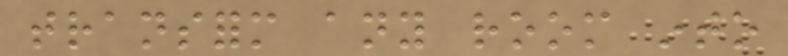transform any room into
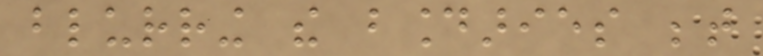blurring the boundaries between
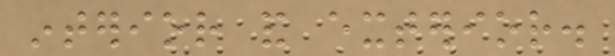interior and exterior.
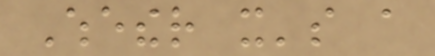Whether it's a
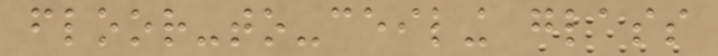floor-to-ceiling glass
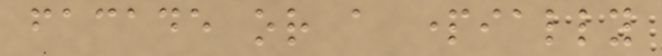facade or a partially
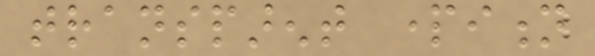transparent partition
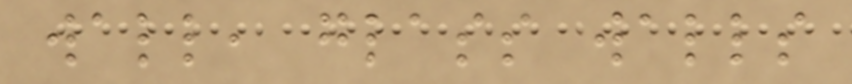wall, glass walls
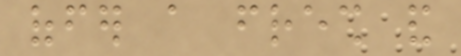offer a fresh and
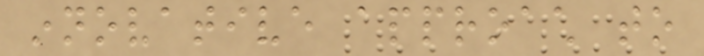innovative approach to
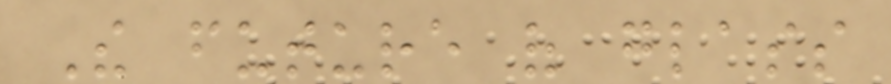The future of glass
